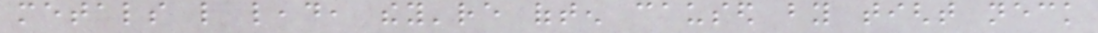metals like lead, they're often caused by tight neck
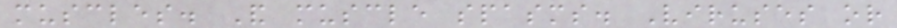muscles. And muscle spasms. Viruses or
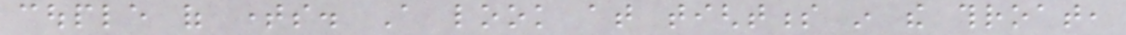couple of times. A look at tightness in the throat,
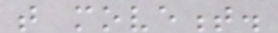that movement.
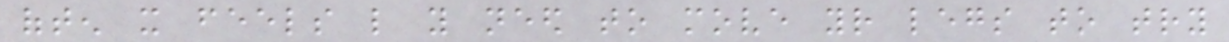often it feels like you need to move your legs to try
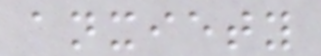anxiety
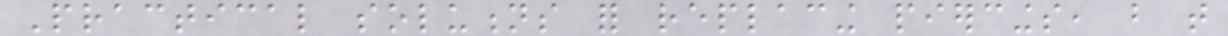Practical solutions for replacing piercings, but that
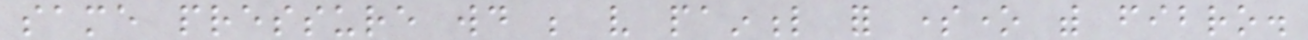same pressure would be very painful for someone with fibro.
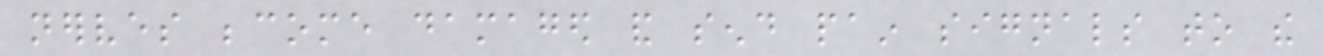nerves become damaged and send pain signals to the
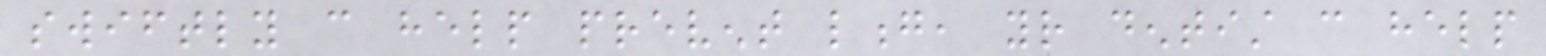swiftly can help prevent long, your dentist can help
